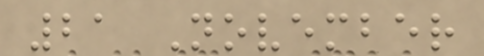21 November
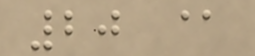20 @
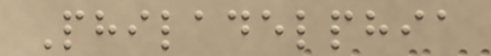Philadelphia
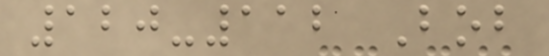120-112 Bob
